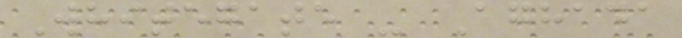Whitegate - Aghada
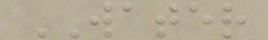WATER
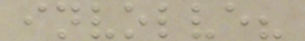involve?
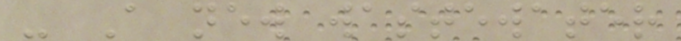- A new wastewater
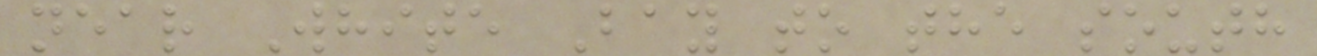near White Bay to the south
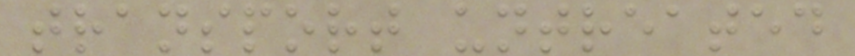transport untreated
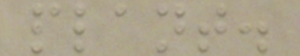plant.
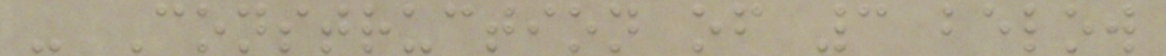- Construction of 3 below
